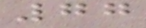77
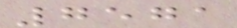7571
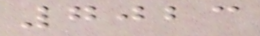7023
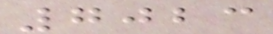7023
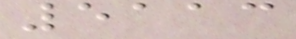5113
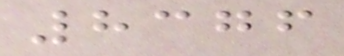8376
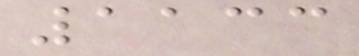1133
